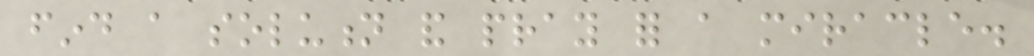find a solution and pray for a miracle.
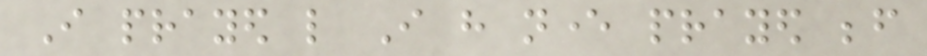I prayed like I have never prayed before
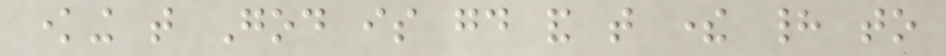knowing that God is good and that there had to
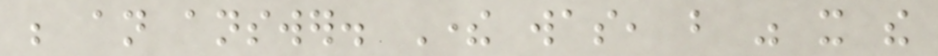be an answer. There was, but was it the
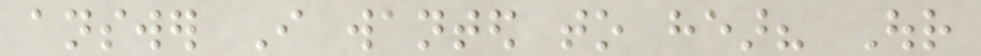answer I wanted to hear? Our
